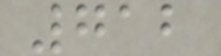712
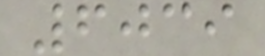6039
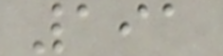191
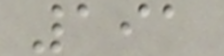191
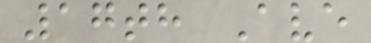17th Ave
